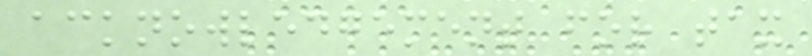acknowledgement for tax
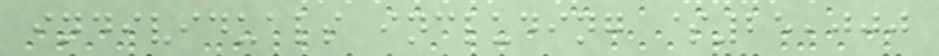individuals including $25,000
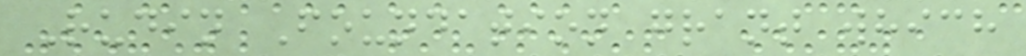Rudin Foundation grant which
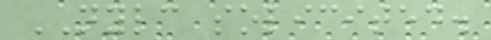NYLC solicited.
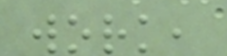work,
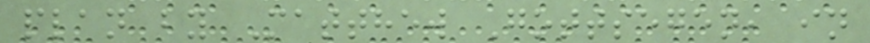plan by Matthew Gottsegen, in
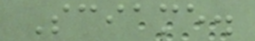Sciame.
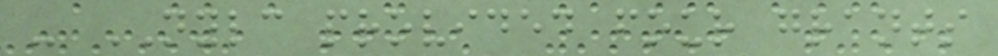- NYLC provided four grants
